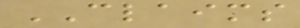CLAIMS
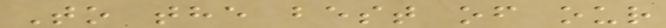To the best of our
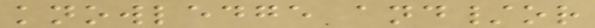knowledge and/or
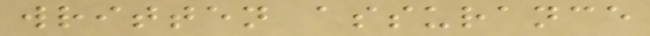written assurance
